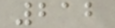212
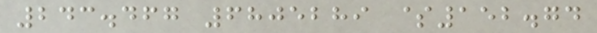243.467 6805289 $152.74
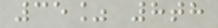35% 8th
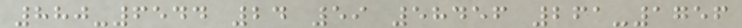880-6544 24 59 58456 261-1756
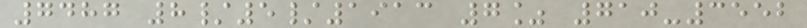7487 8/5/1913 7% 710-3552
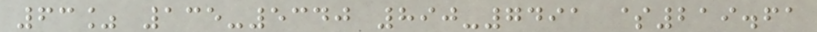63% 135-5340 890-7491 $219.61
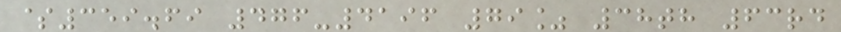$359.69 476-4196 79% 38th 63rd
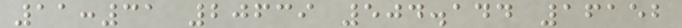11:31 20639 504.144 16152
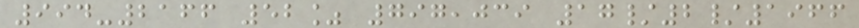994-2166 52% 797,039 17/2/1966
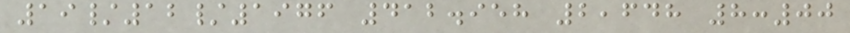19/12/1976 412.958 2,648 8:00
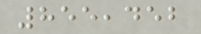855,452
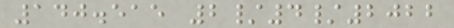140.515 2/4/2022
